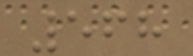568
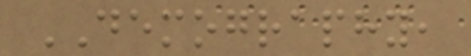DEMOGRAPHY,
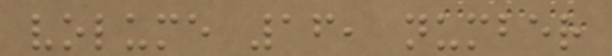volume 16, number
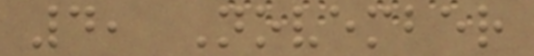4, November
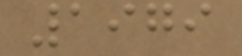1979
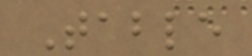Table
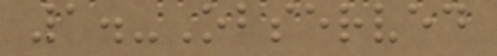1.-Observed
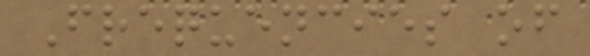Frequencies of
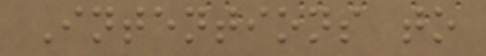Intentions to
